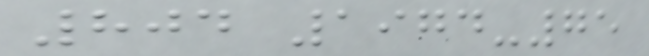804 1974-75
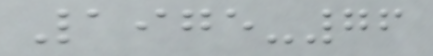1975-76
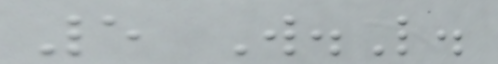5 W.L.
